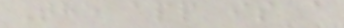The app is a
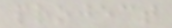project
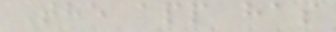The app has
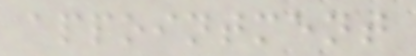appointment
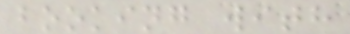booking with
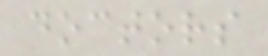doctors
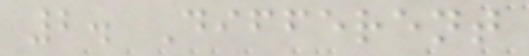2. Different
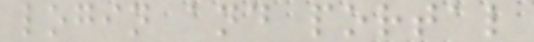login and portal
